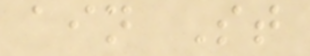ain St
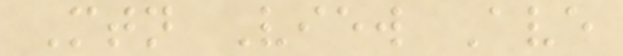Mtn View Ave
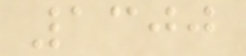1300
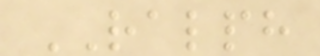RALPH
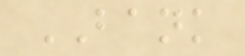BANK
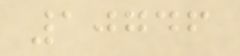10746
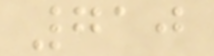710
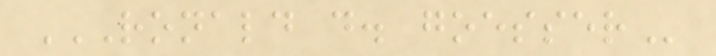RONALD D. GOESSER
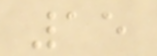15
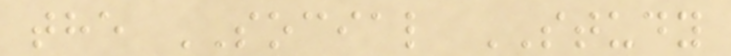the SOCIAL STUDY
